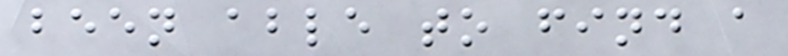been able to find a
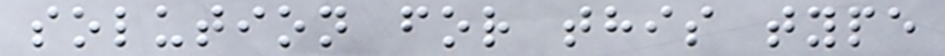solution for this type
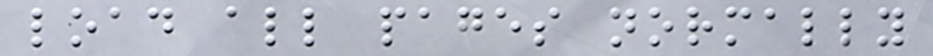load all pages normally
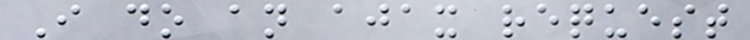I do an ajax request
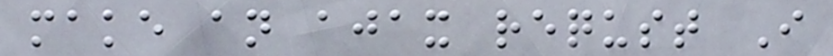make an ajax requst I
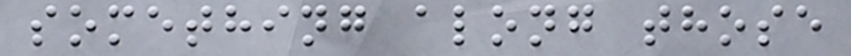something along those
